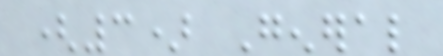(3) General
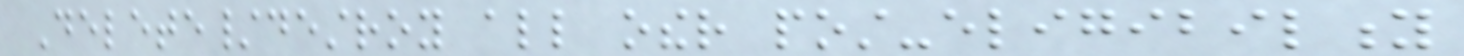Delete/destroy all other post-eligibility
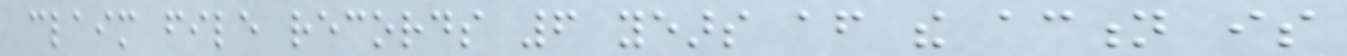claim file records 6 years after the action is
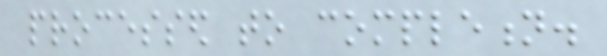processed to completion.
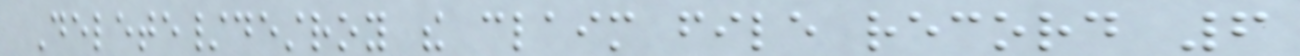Delete/destroy the claim file record 6
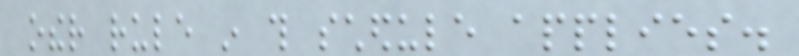other rule in this schedule applies.
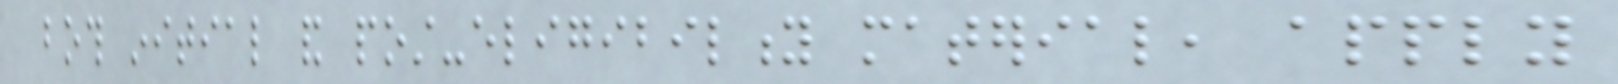both initial and post-eligibility material, apply
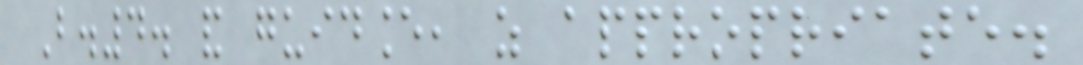B.4. and guidance, as appropriate.
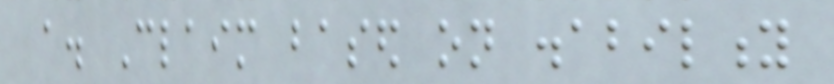a. Claim based on disability
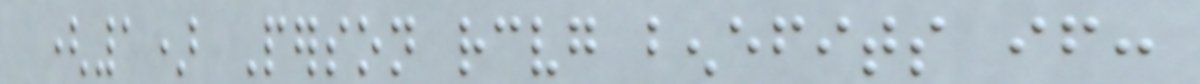(1) Person receiving benefits if:
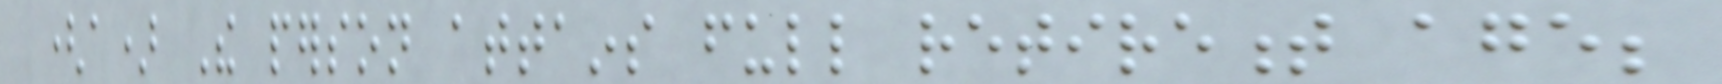(a) The person attains full retirement age;
